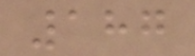187
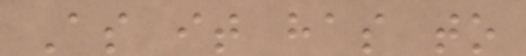As it has to
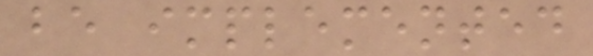be implemented
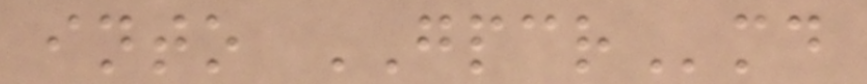into GPCRmd
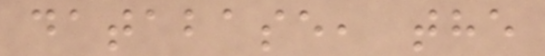database, the
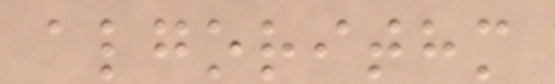algorithm
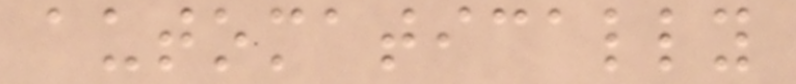automatically
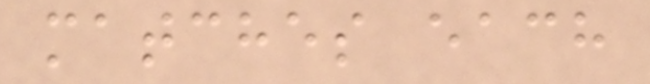matches each
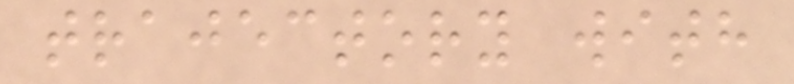trajectory with
